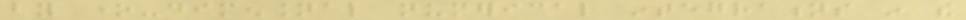by one-dimensional numerical integrations in the
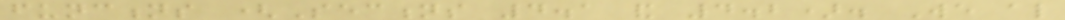functions (Sections 4.1 and 4.2). We also
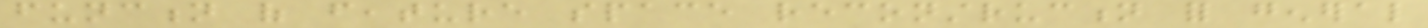function of feature space reconstruction for general
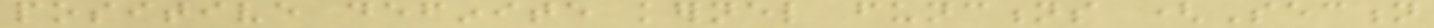positive definite kernel functions (Section
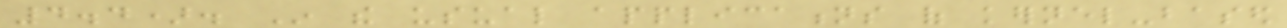4.4). In the usual applications of kernel-based
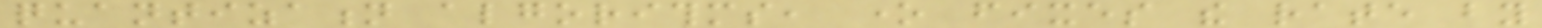quantization algorithms, one fixes the rate by
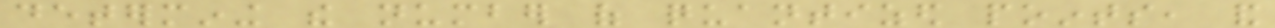determining the number of quantized points, and
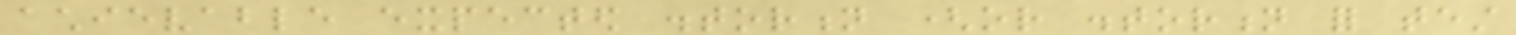achievable expected distortion (or distortion for test
